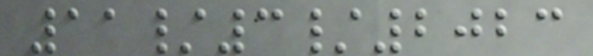11/3/2023
